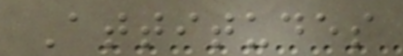Attitudes
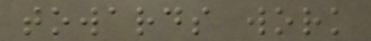towards work
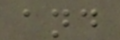and
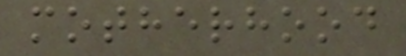motherhood
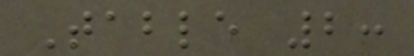Table 2:
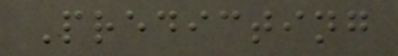Predicting
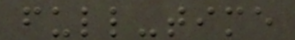full-time
